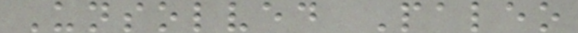Unsolved Paleo
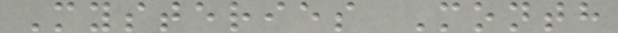Mysteries Month
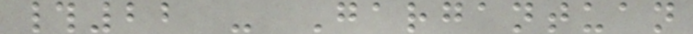#22 - Gargantuan
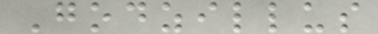Godzillus
